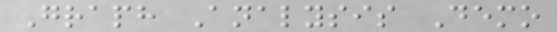Graph Analysis Demo
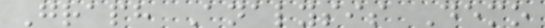Graph Analysis Demo
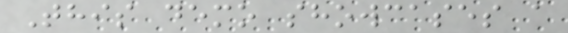This demo showcases a
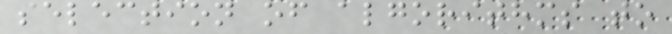selection of algorithms to
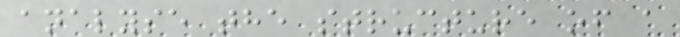analyse the structure of a
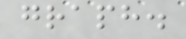graph.
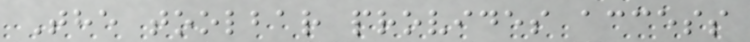The toolbar provides access
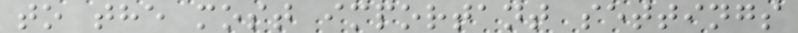to the most important settings
